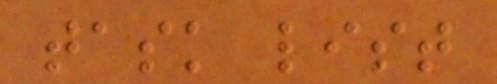task list
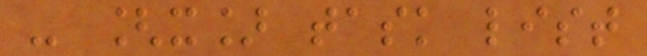- [x] task list
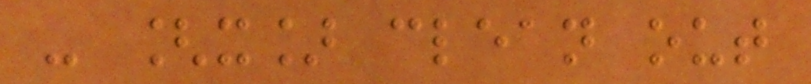- [x] clean out
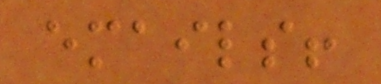emails!
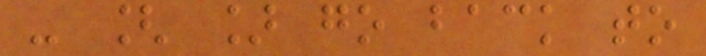- [ ] go back to
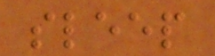sleep
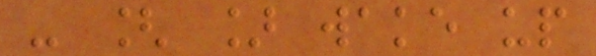- [ ] wake up
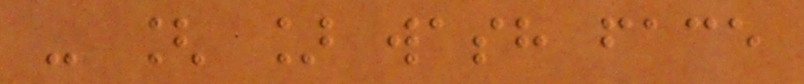- [ ] wash face
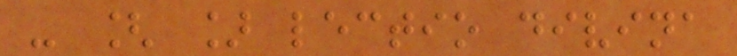- [ ] lectio divina
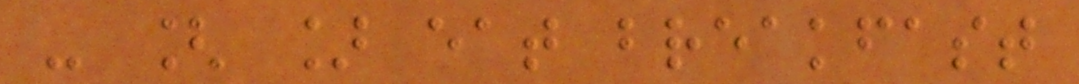- [ ] eat breakfast
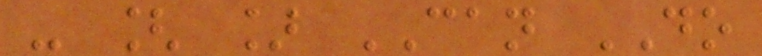- [ ] CAN DO
